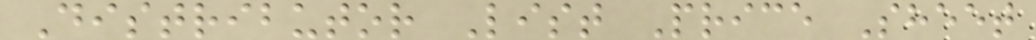Distributor List Price Sheet
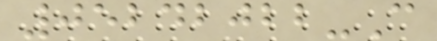05242022-C
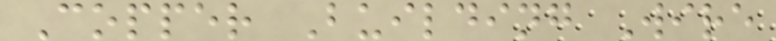Copper Building Wire
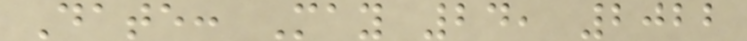Date: May 24, 2022
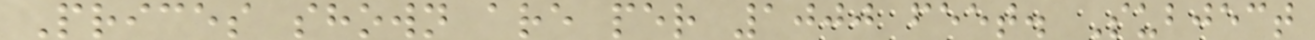Prices shown are per 1000 feet. Subject
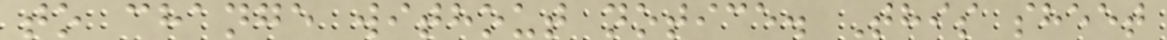to change without notice. This sheet
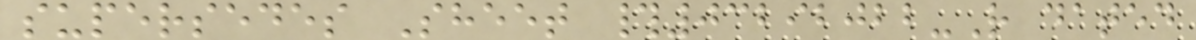supersedes Sheet #03292022-R dated
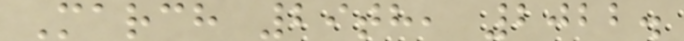March 29th, 2022.
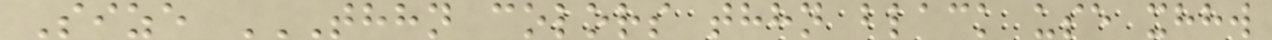Size THHN COLORS THHN BLACK USE XHHW
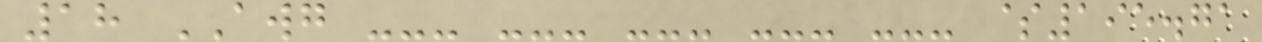18 AWG --- --- --- --- --- $195.71
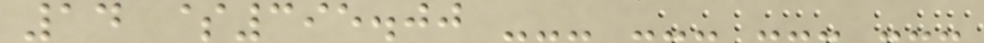14 $395.00 --- --- --- ---
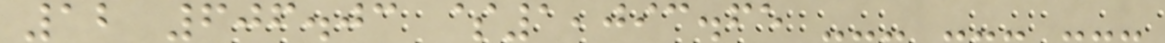12 606.03 $1,093.65 --- --- ---
